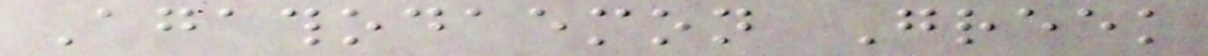Agathodaemon Greek
